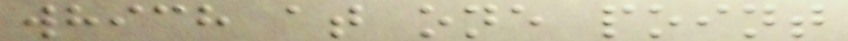which at one point
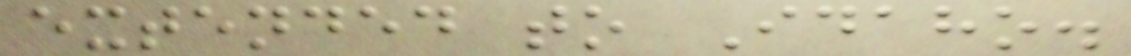extended to Idaho.
